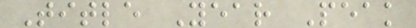Title Year Peak
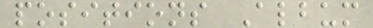positions Album
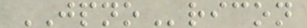JPNOricon
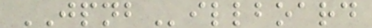JPNBillboard
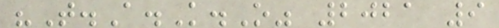"T.A.K.O" 2021 9
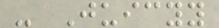- Juicyy
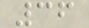36
